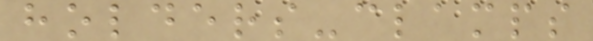holders-clamps
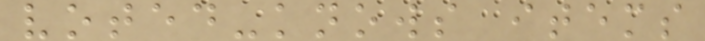voted-knows items
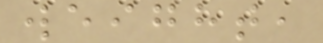weight,
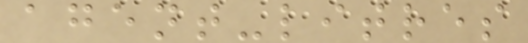agent-litres
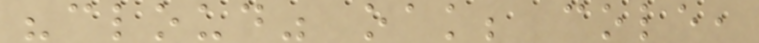"cloud" oak; cole,
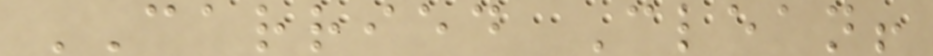CARRIED Clean!
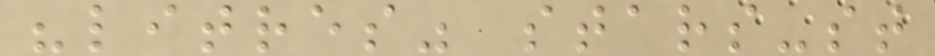"litres" stars-st
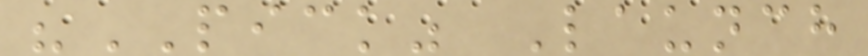"PICK" Launch
